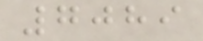7089
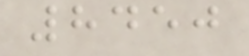8450
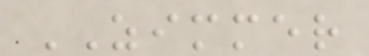ZIMMER
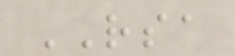RSA
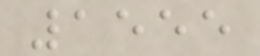1555
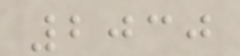2030
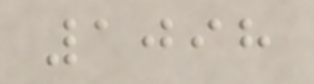1098
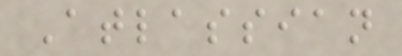Atlassian
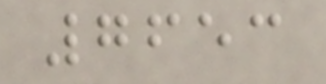7653
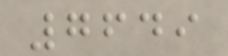7649
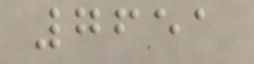7651
